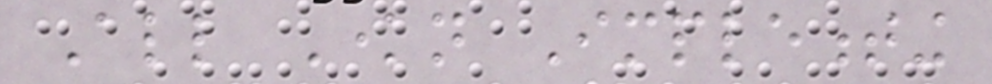All Known Implementing
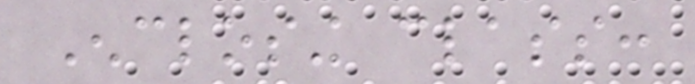Enclosing class:
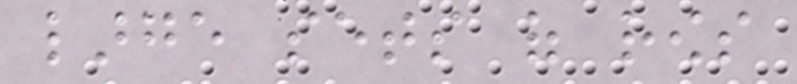large sets of rows
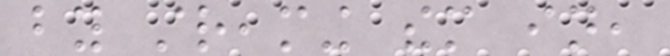by streaming them in,
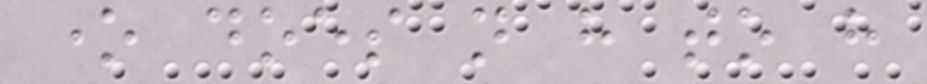one does not have to have
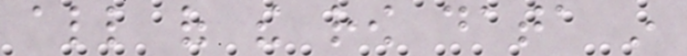all of the row data in
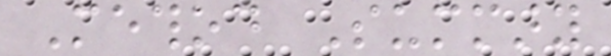Method Summary
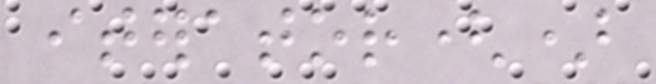iterator()
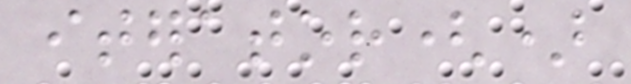iterator()
